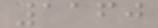1160
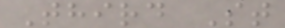Third St
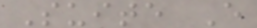Suite E
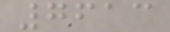7613
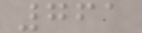761
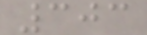303
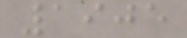1905
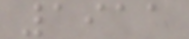1911
